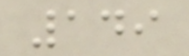149
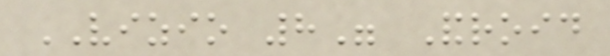VIZIO 8" Android
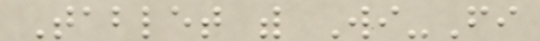Tablet with Wi-Fi
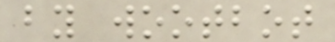by wootbot
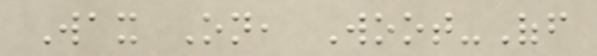Wax On, Woot-Off
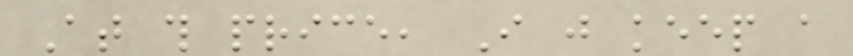At this price, I just keep a
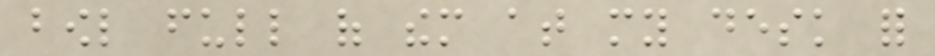bowl full of them at my desk for
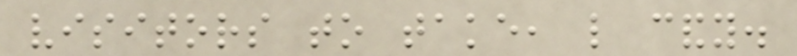visitors to take, like candy.
